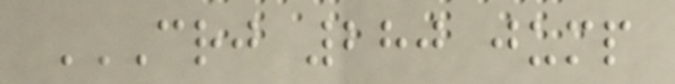CRJ 280 JUMP
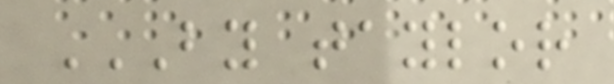BY TAYLOR
